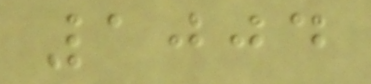1004
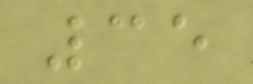35
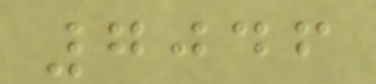7046
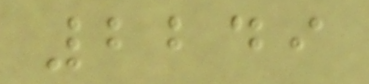2249
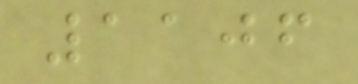1106
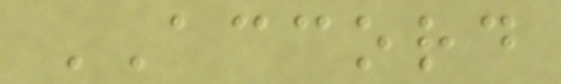ACCORD
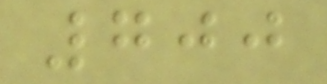700
